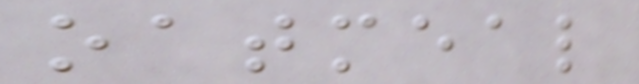oatmeal
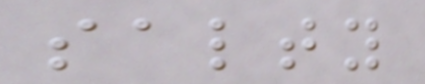salty
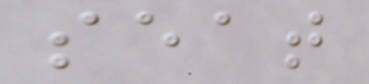seat
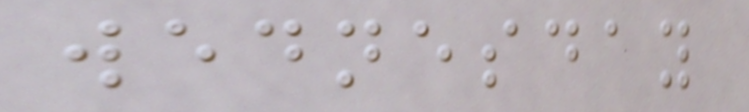wednesday
